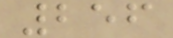256
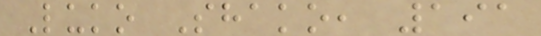Luko Shako, 191
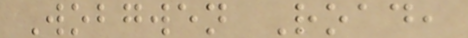Wobgwen Road,
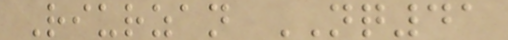Riurzan NQ41
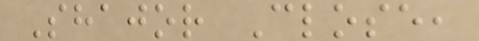Shajor Close,
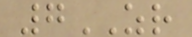7ZR
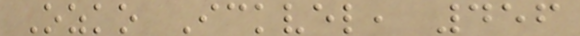Ozko Ickvel, 456
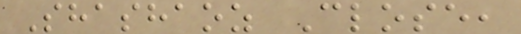Shashaoz Close,
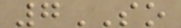7SO
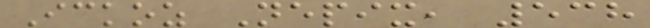Ickoz Nepix, 538
